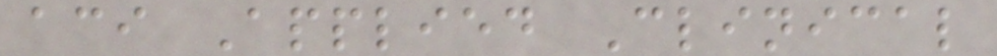aci Applied Clinical
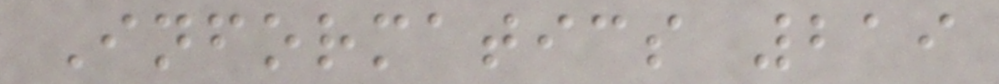Informatics 219
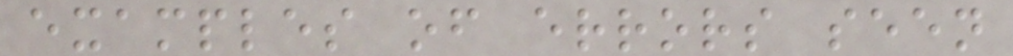examples of errors seen
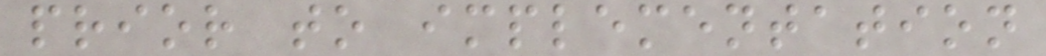prior to implementation
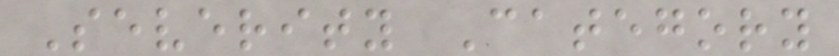Severity Category
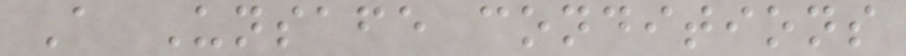A Unsafe conditions
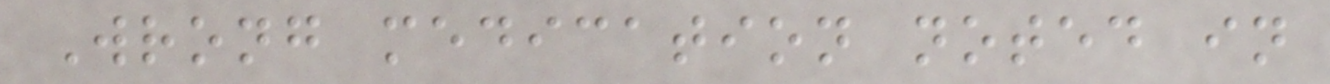Wrong medication noted in
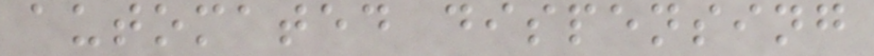automated dispensing
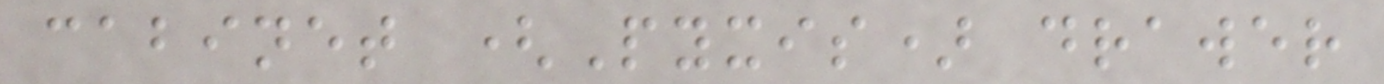cabinet (Pyxis) drawer
